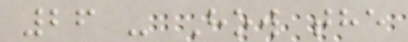26 - How the
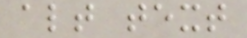alt text
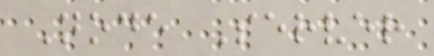Node Server
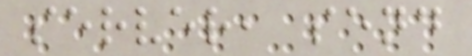server, send
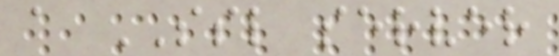a SSL server
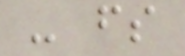- fs
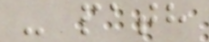- path
